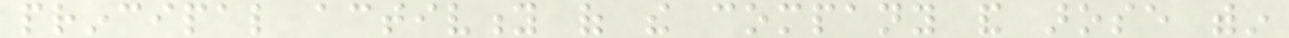principal activity of the company and arose within
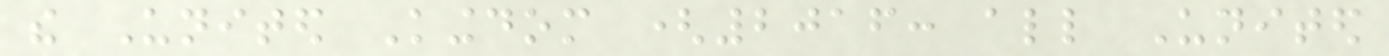the United Kingdom (2016: all United
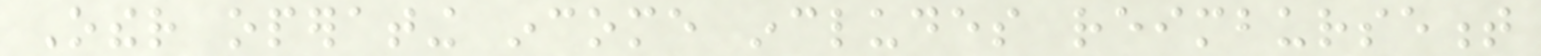Other operating income includes reimbursement
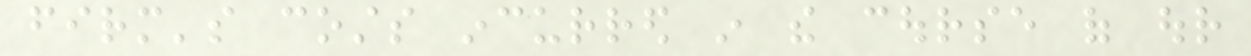firm's costs incurred in the course of our
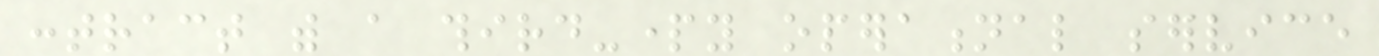contract with a third-party operational service
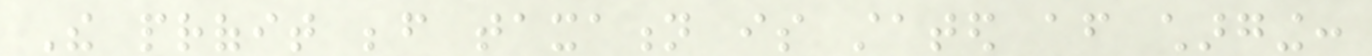The profit before taxation is stated after charging:
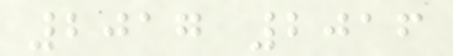2017 2016
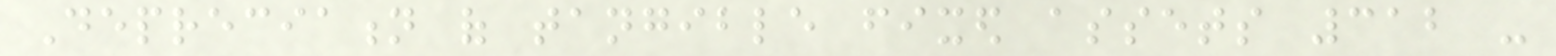Depreciation of tangible fixed assets 312 -
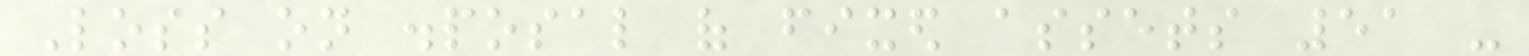Loss on disposal of fixed assets 51 -
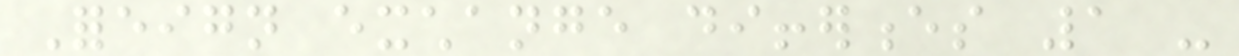Foreign exchange differences 1 -
